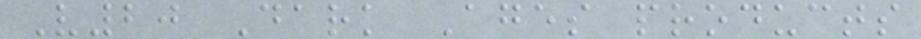V20 Dark Ages products
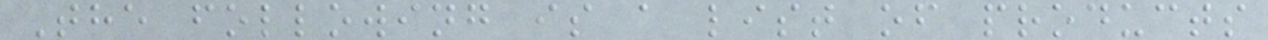The following is a list of products
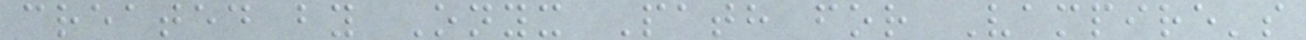created by Onyx Path for Vampire's
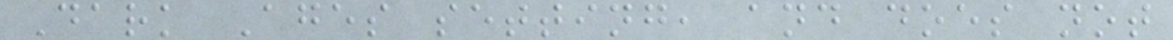Dark Ages setting, and does not
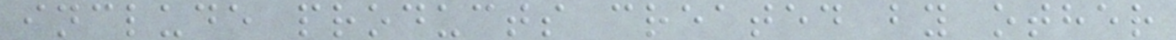include products created by other
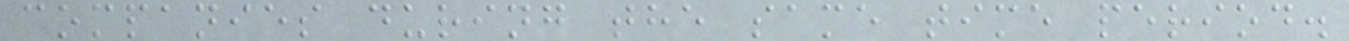companies during the same time period.
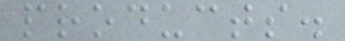products.
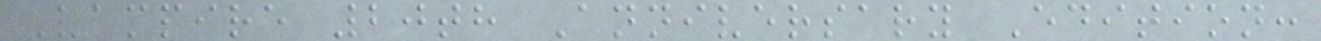Vampire 20th Anniversary Edition:
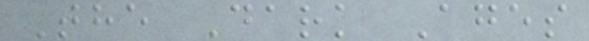The Dark Ages
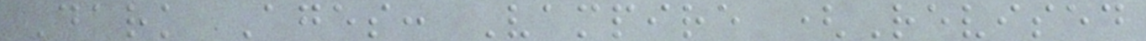Dark Ages: Vampire (Revised
